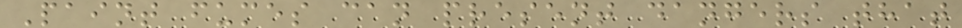Paint fumes can present dangers that
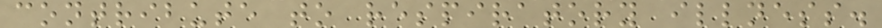contribute to respiratory illness.
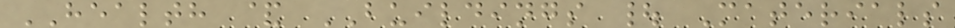HEALTH & BUILDINGS | Materials
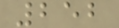252
